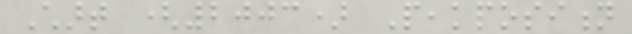Chart (2003) Peakposition
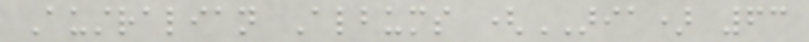Australian Albums (ARIA) 63
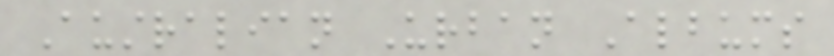Australian Urban Albums
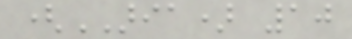(ARIA) 10
